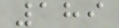189
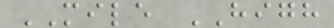MILE HIGH
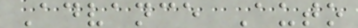Advance Auto
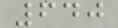640
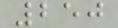250
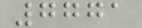7771
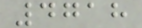4718
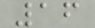16
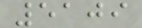5109
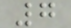7
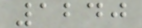1240
